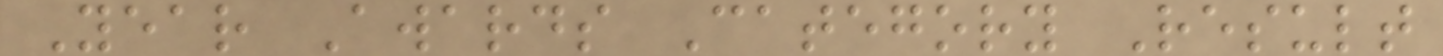Year Awards Category Result
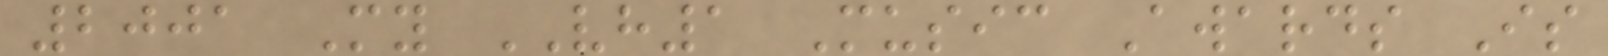2001 My VH1 Music Awards Is
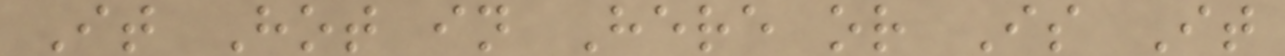It Hot in Here or Is It
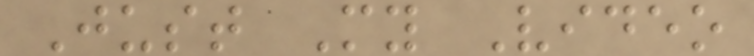Just My Video
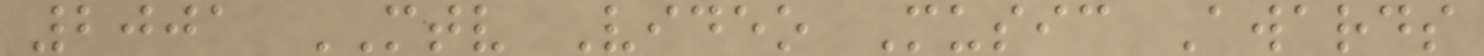2001 MTV Video Music Awards
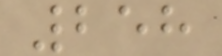258
